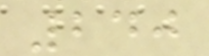240
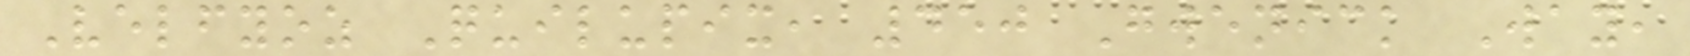Velfyoz Quilupix, 450 Gwenick Way,
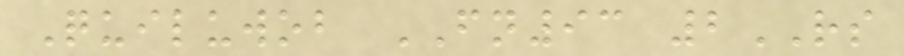Quiluwob FN93 2RS
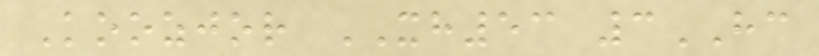Koozjor XH53 3HC
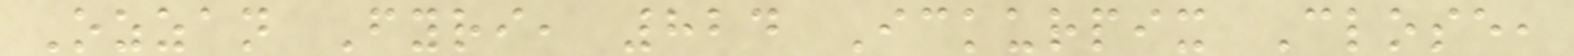Ozzan Fyri, 824 Ickurpix Close,
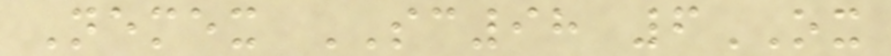Nemex SC98 6OX
